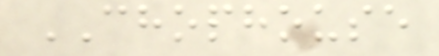CHOPHOUSE
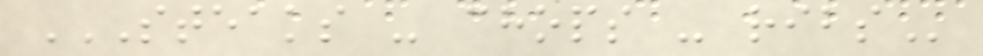STEAKS - CHOPS - RIBS
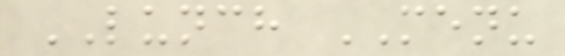LUNCH MENU
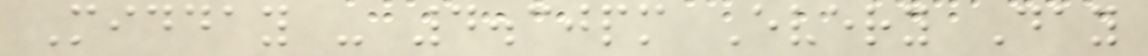Midday - 4.30pm Every Day
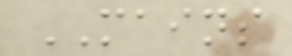MAINS
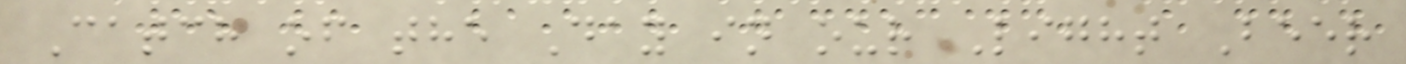Catch of the Day in our Light Beer
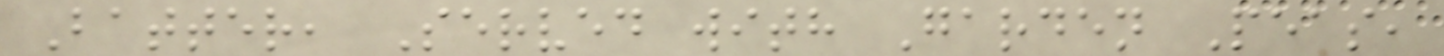Batter, Served with Garden Peas,
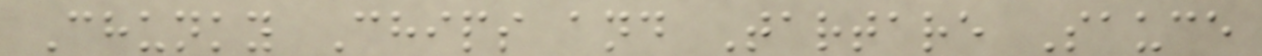Chunky Chips and Tartare Sauce
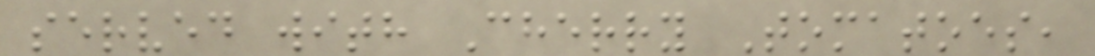served with Cherry Tomatoes,
